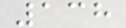138
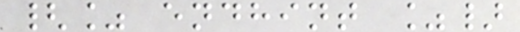{% endhint %}
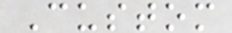Custom
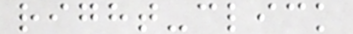right-click
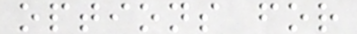options for
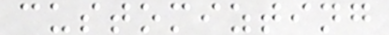customizting
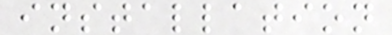installation
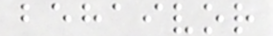behaivor
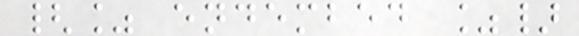{% endembed %}
